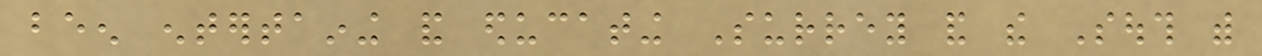been entertaining and educating Surrey and the South with
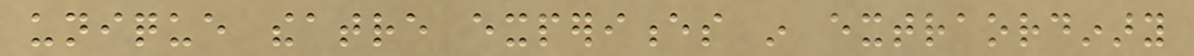unique theatre experiences in extraordinary
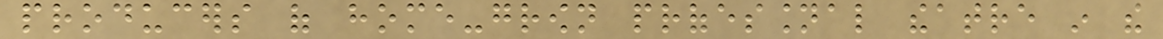producers of home-grown professional theatre in the
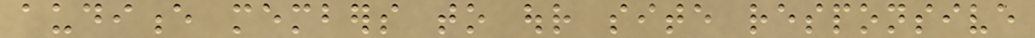audience members to our site responsive
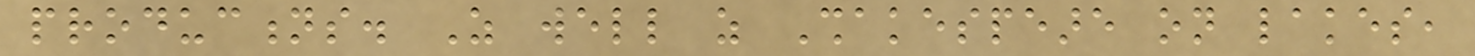productions. As well as Shakespeare on lakes,
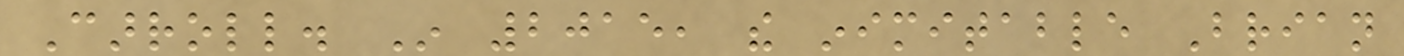Carroll. In 2015, the inimitable Brian
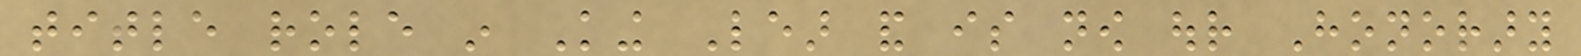title role in King Lear and is now our Honorary
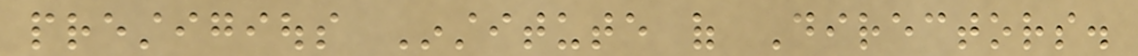prestigious Institute of Directors.
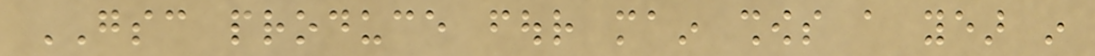GSC produce four main shows a year in
